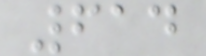614
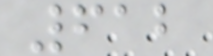612
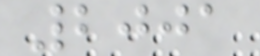2001
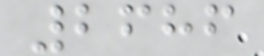2686
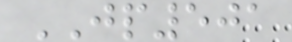JP501
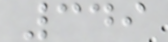349
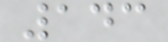143
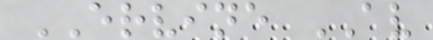ERVINE AV
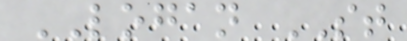LOGAN ST
